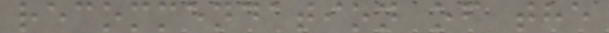recommendation of the
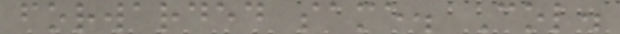forwarded same. Col.
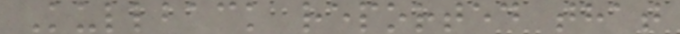Kullback reported that
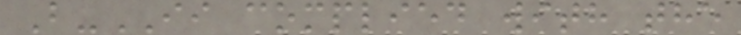B-II complied with the
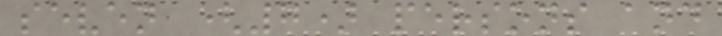seven (7) persons and
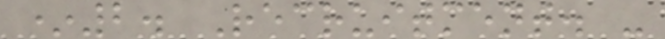*2. Recruitment. -
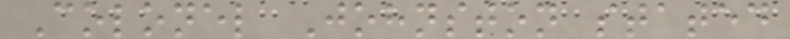Colonel Johnston stated
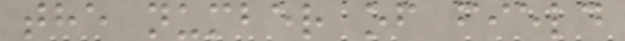the number of field
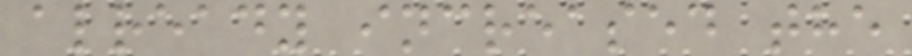already increased the
